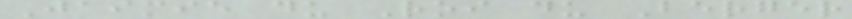Jaimie du Roi du Berger
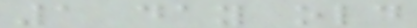1 day old
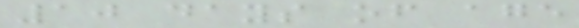10 days of age
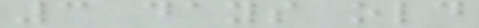3 days old
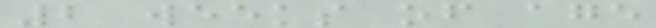2 weeks of age
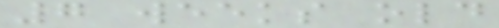7 weeks old
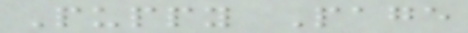Puppy Page
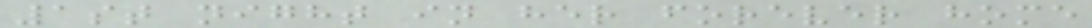1st night in her forever home
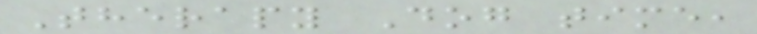Therapy Dog time,
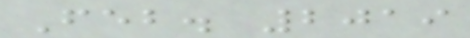Feb. 2019
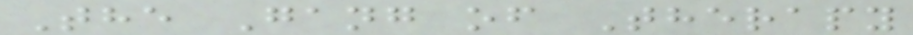The Gang of Therapy
